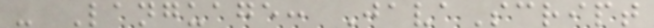- Language: JavaScript
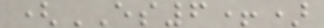(ES6+)
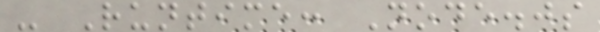- Runtime: Node.js
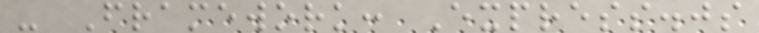- Framework: Express.js
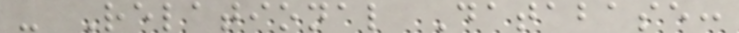- Relational Database:
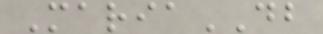MariaDB
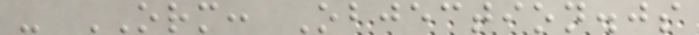- ORM: Objection.js
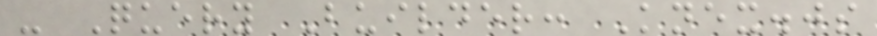- Query Builder: Knex.js
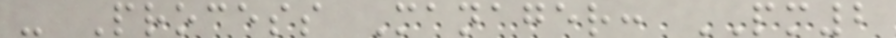- Process Manager: PM2
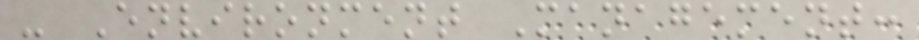- Environment Management:
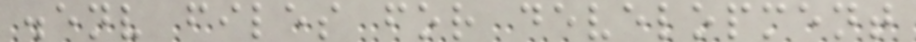.env files for development
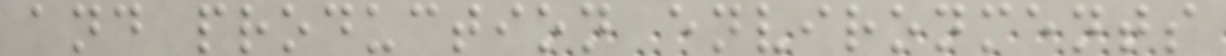and production environments
